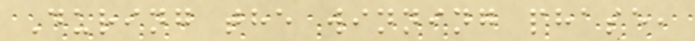During the winning phase,
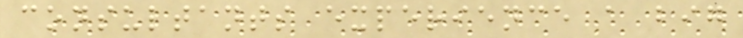consultants experience a big
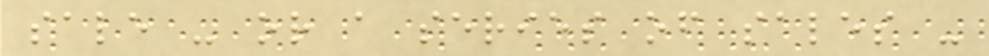sale - or a series of sales -
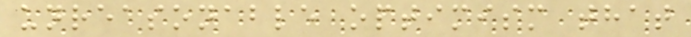unreasonable optimism that
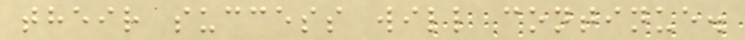their success will continue.
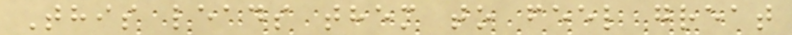This leads them to feel great
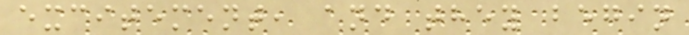excitement, and they begin
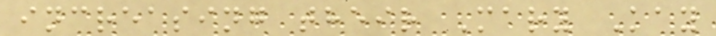increasing their Mary Kay
